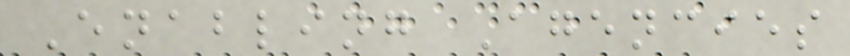Enabling Agencies
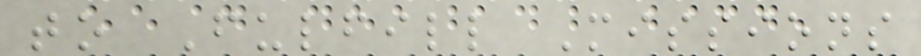to Fulfill Missions
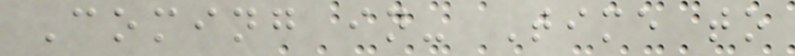Coming in- Time to
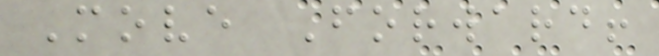Move Forward!
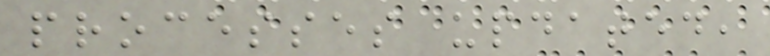processes updated,
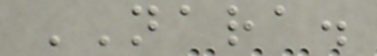NARA.
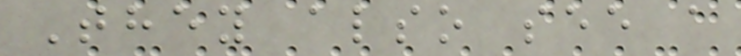They also see a
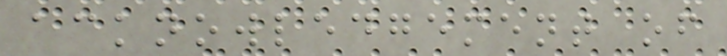acknowledgement of
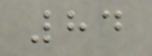84
